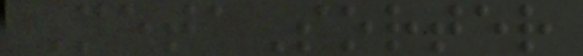MetaSorter
